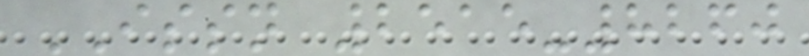ISSN 2515-8260
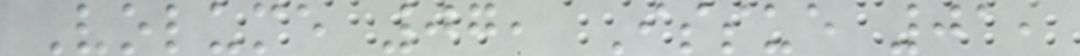Volume 07, Issue 01,
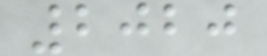2020
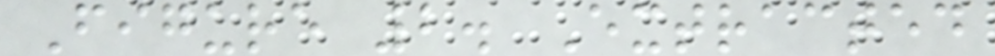Figure 2. Extracted
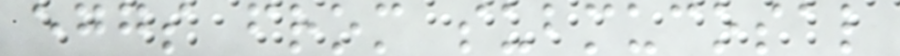eggs from submucosal
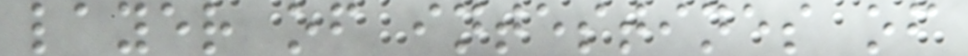layer of intestines of
